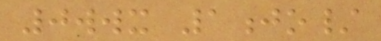0wwx 1jo/
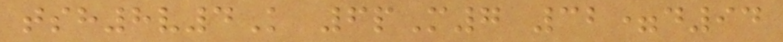tsh8v4K 6pM7 32=d94
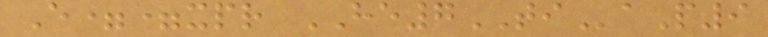E==xpr HE7TIaP9
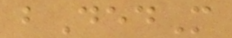bDedM
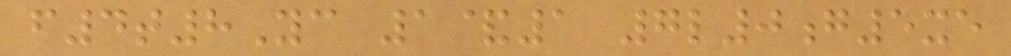f4t8Yc 1&1 7l0g5xe
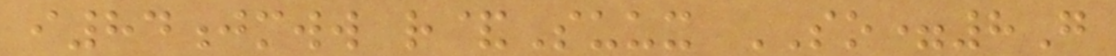i84jmww r&Suux SO=8G
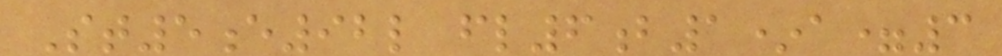St5e92l fl6b1*a=3
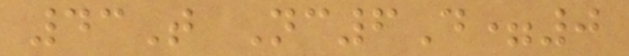43T Nc6D=0
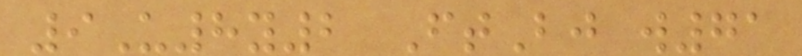9U8y2 FtBj w71
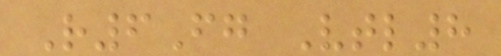R6Fg Vtl8
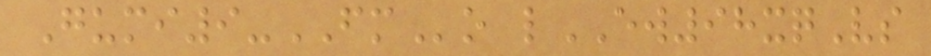Gumi9-FMo lEW98xqVs
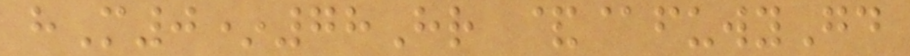hM0*78Hr &@fuwyGd
